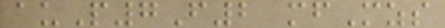auP7F2 mfMzs
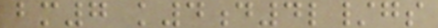bm7 k4d4l/gs
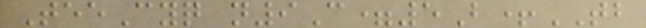TeeCyq n9C=5B+TB
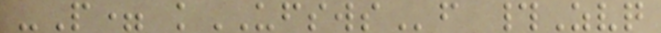-P= kUFSWSf #Zvq
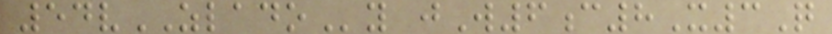54vZLADOy jW6c8X3Q
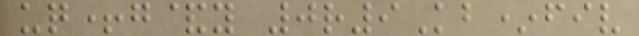uq+g&y 0r9Kb*fiv
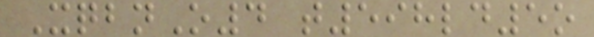XqbnO4 t598ld5o
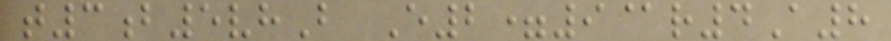t3b5vhB E2=9@r4A8
